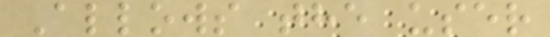Allows the user
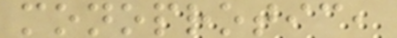monoprotic,
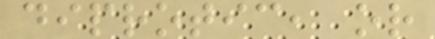diprotic, or
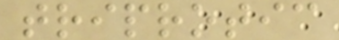triprotic
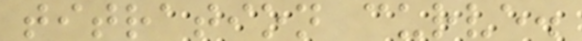titration curve.
